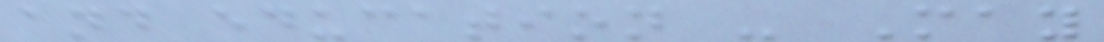and education - May
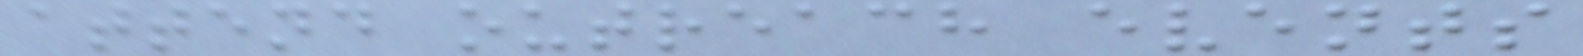attend outreach events
